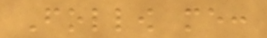Follow me:
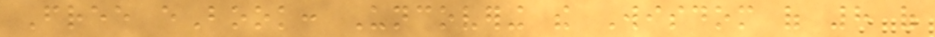Free eBook: Uncovering the Wisdom of 8 of
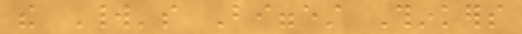the World's Biggest Thinkers
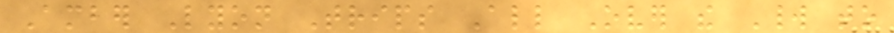Amber Lyon Trips All Over the World to
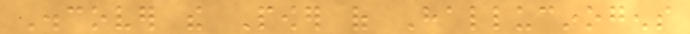Discover the Power of Hallucinogens
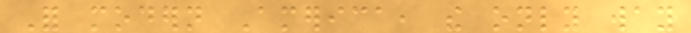For modern America, the only way
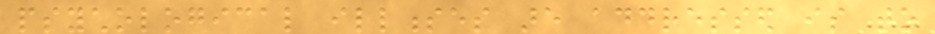psychological illnesses are addressed is to
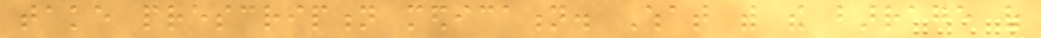take prescription medication. What with the barrage of
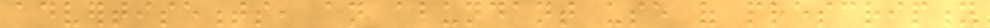advertisements, an abundant use of prescription
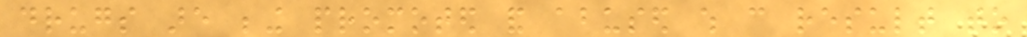drugs are being promoted and abused which can result to
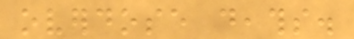overdose deaths.
